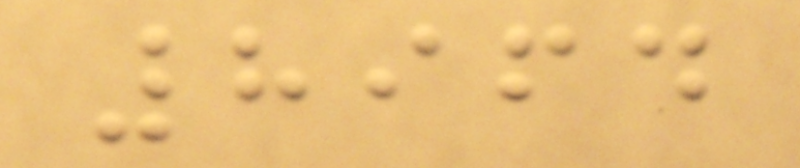8964
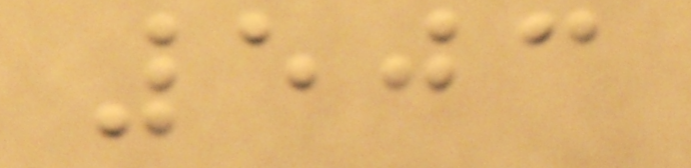503
